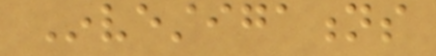Investigations
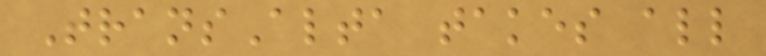TransAlta takes all
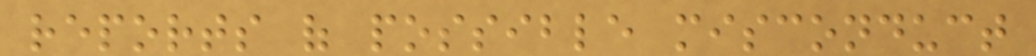reports of possible misconduct
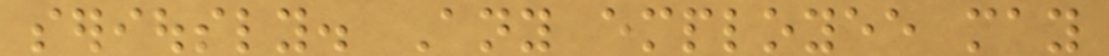seriously. Any employee may
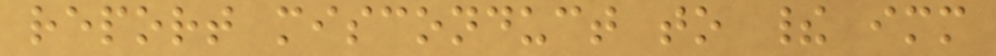report misconduct to their immediate
